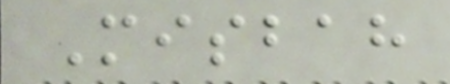Misbah
